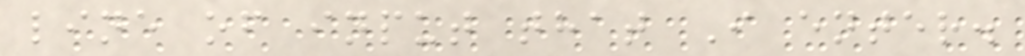line of input that I enter.
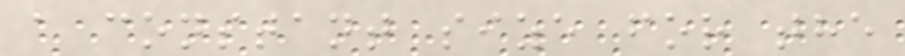a constant size for the
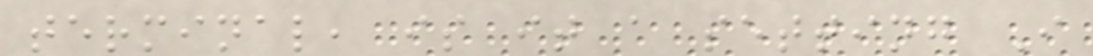terminal, is it a setting I
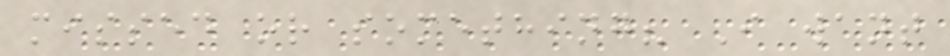missed or something? I want
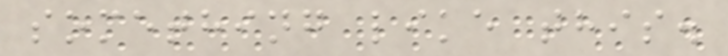something like this.
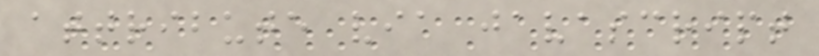attribute via javascript
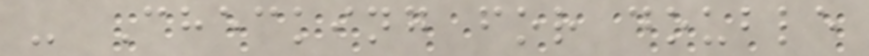- Checking for double
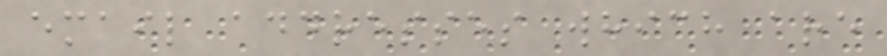email addresses which are
